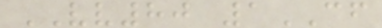VV80 1CF
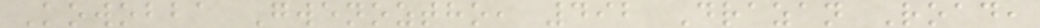Kowobba Gwenoztho, 492 Drazan Road,
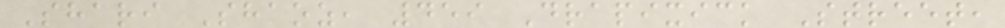Shari Shaoz, 459 Drapixick Street,
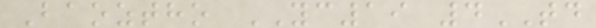Baoztho YC19 4TD
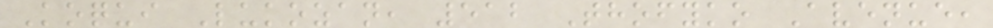Koqui Lukozan, 512 Thofyko Avenue,
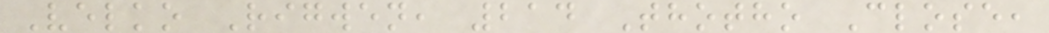Velko Rigwen, 214 Thotho Close,
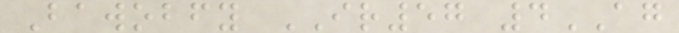Bawobfy IR57 4AG
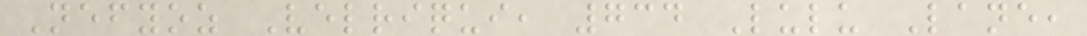Nefyoz Velriqui, 734 Lulu Lane,
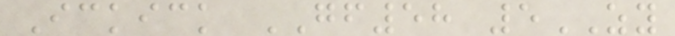Ickick GF58 5ZY
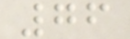76
